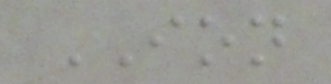ION
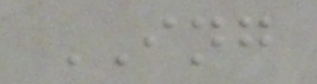ING
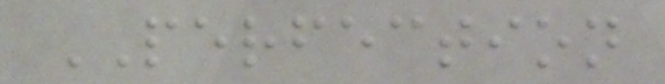PERFECTION
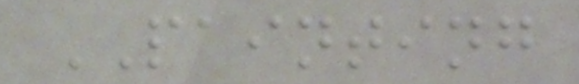PAINTING
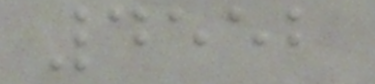4552
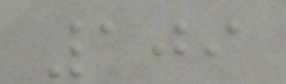109
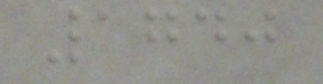1740
